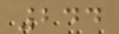244
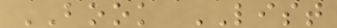BOOK LIST
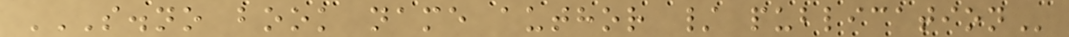S.NO BOOK NAME AUTHOR / PUBLICATION
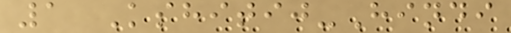1 Kshitij-Hindi
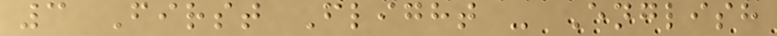3 First Flight - English
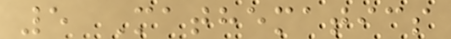5 Mathematics
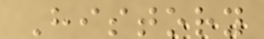History
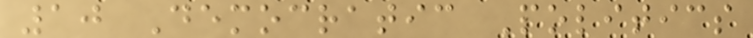10 Democratic Politics
